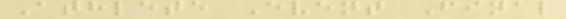Athlete Event Final
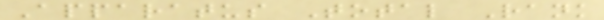Apparatus Total Rank
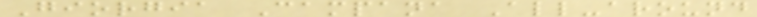Giorgia Campana All-around
